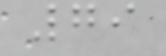79
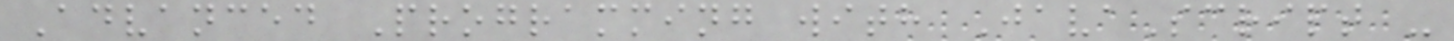Advanced Programming with JavaScript -
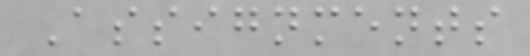Assignments
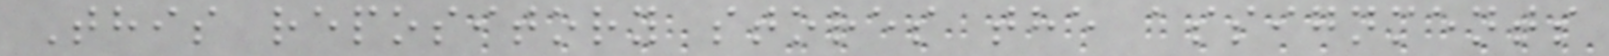This repository stores the assignments
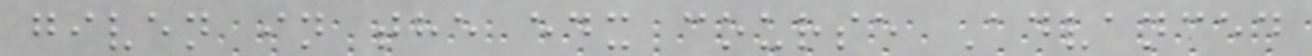given in the edx course Advanced
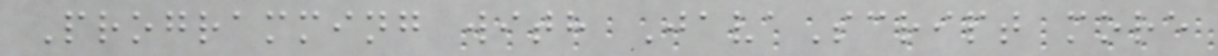Programming with JavaScript more
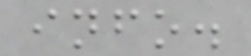info.
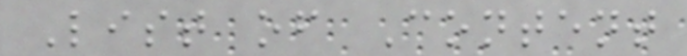List of Content
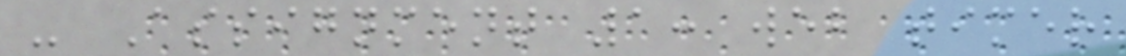- Assignment 1: web timer
